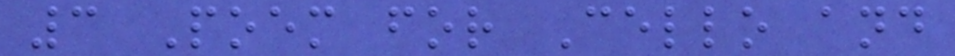3 Poem for Cello and
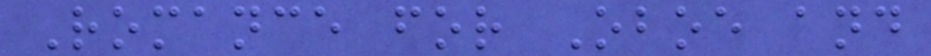Romance for Oboe and
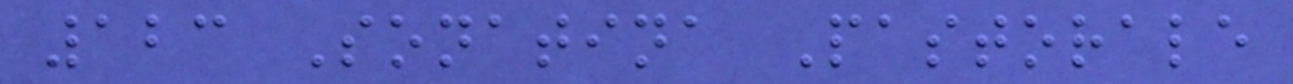123 Sonatina Pastorale
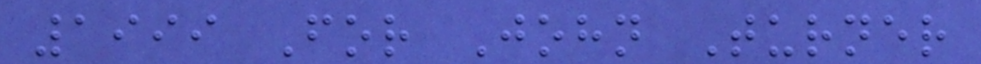1999 For John Turner
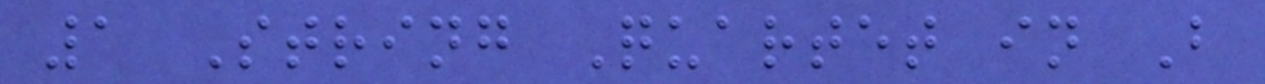1 String Quartet in B
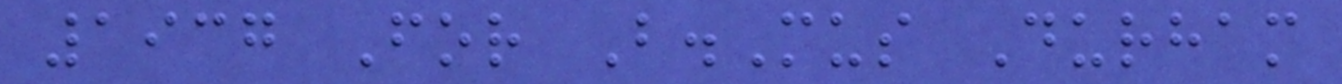1937 For B.Mus Durham
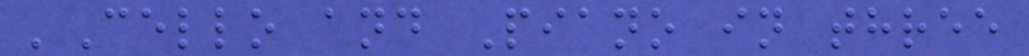'Cello and Piano in three
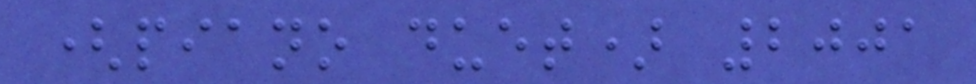(piano duet) 2001
